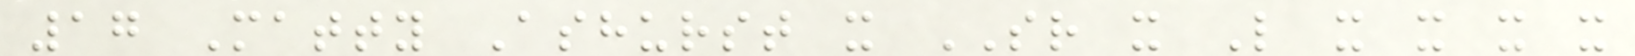17 Matty Ashurst x SR x L x x x x
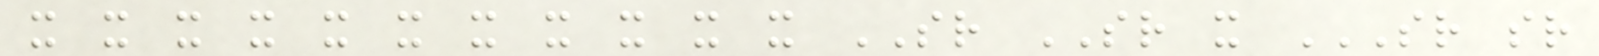x x x x x x x x x x x SR SR x SR SR
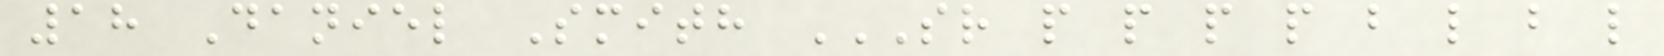18 Daniel Smith SR P P P P B L B L
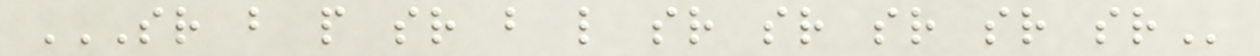SR B P SR B L SR SR SR SR SR
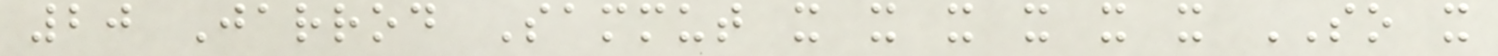20 Jarrod Sammut x x x x x x SO x
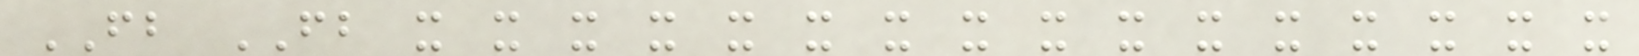FB FB x x x x x x x x x x x x x x x x
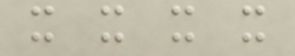x x x x
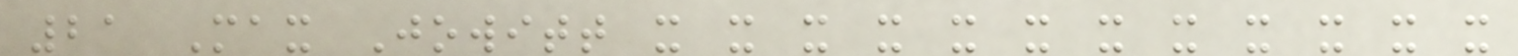21 Max Jowitt x x x x x x x x x x x x
